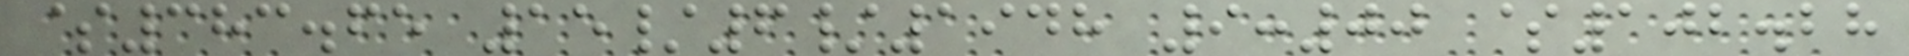$383.65 15/6/1948 9:00 $102.28
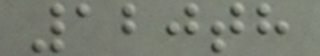120th
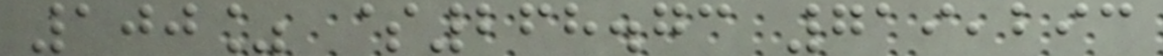100% $268.73 719,293
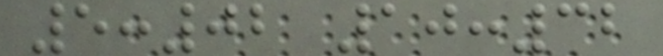5:02 10:32
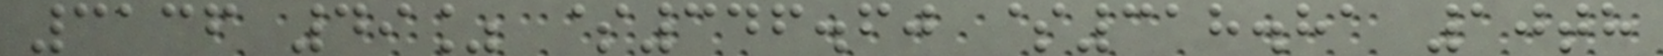3136 49% $346.60 $318.81 10th
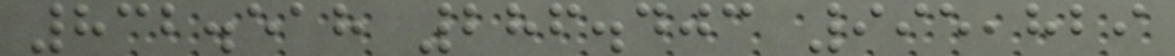832.518 286.403 995,829
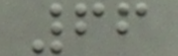66
